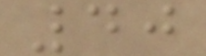40
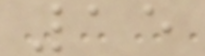15
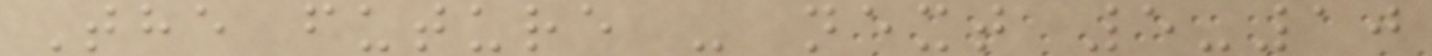The future - next 5-10
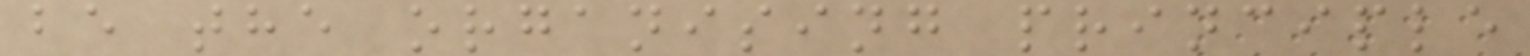be the organising principle
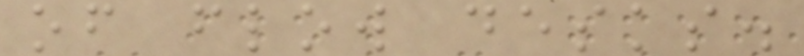of flow desks.
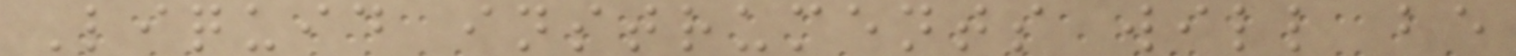Liquid instruments will be
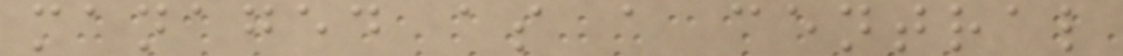managed as a central
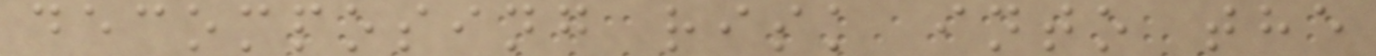decomposing risk into the
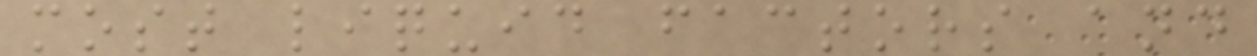most liquid factors and
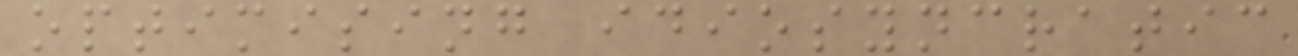optimising idiosyncratic
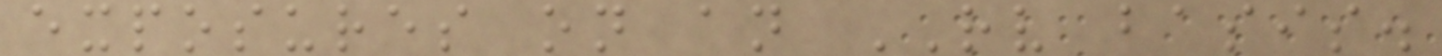exposures on an RV basis.
